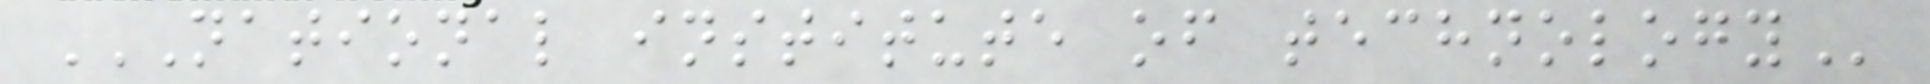NATIONAL INSTITUTE OF TECHNOLOGY
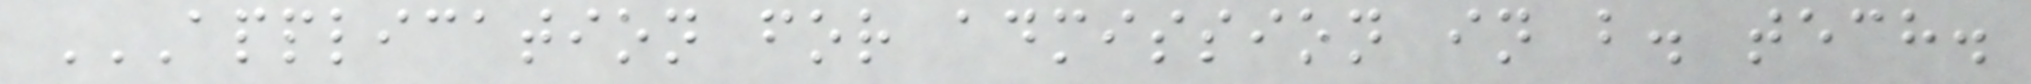APPLICATION FOR ADMISSION IN B. TECH.
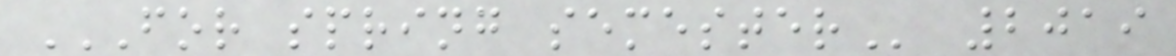FOR SPRING SEMESTER 2019
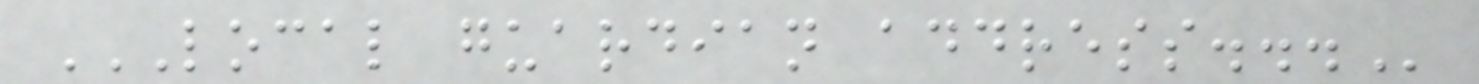LOCAL GUARDIAN ADDRESS...
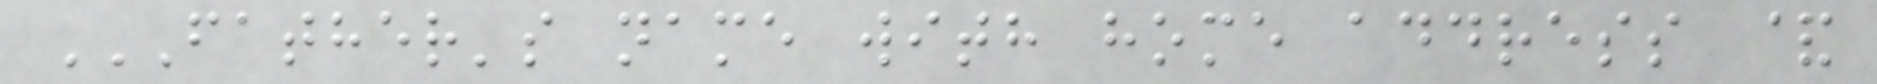FATHER'S NAME WITH HOME ADDRESS &
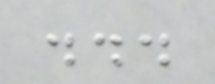...
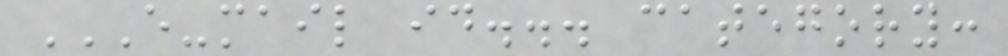E-MAIL ID... CATEGORY:
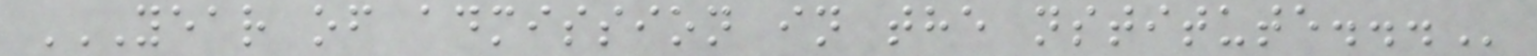YEAR OF ADMISSION IN THE NSTITUTE...
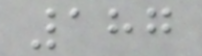187
